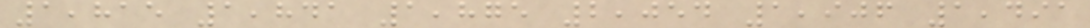1,815 1,841 1,875 2,054 1,906 1,491
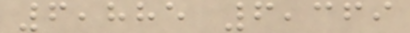6,885 6,369
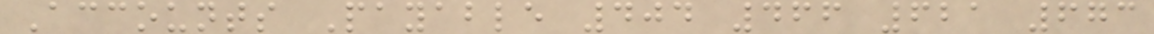Accounts Payable 404 466 621 673
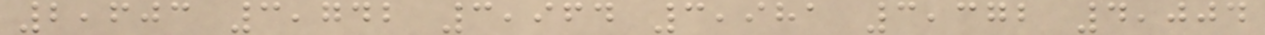2,603 3,742 3,964 3,981 3,372 4,004
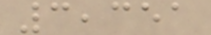3,351
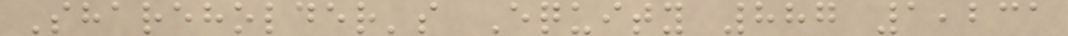Shareholder's Equity 887 1,231
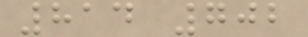814 702
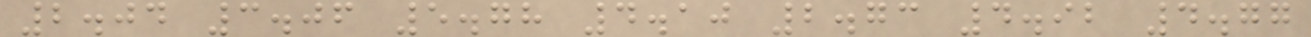2.04 3.06 5.78 4.10 2.73 4.92 4.77
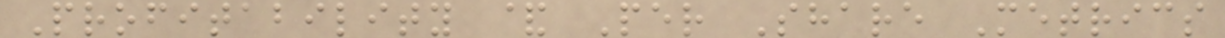Profitability & Per Share Metrics
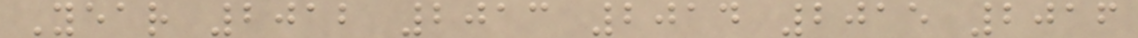Year 2012 2013 2014 2015 2016
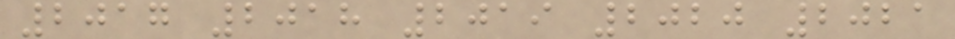2017 2018 2019 2020 2021
